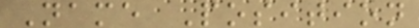Name Position
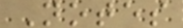Notes
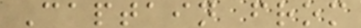Captain from
